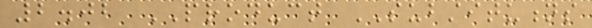2.02 PRODUCT SUBSTITUTIONS
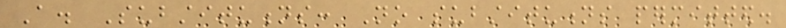A. Substitutions: No substitutions permitted.
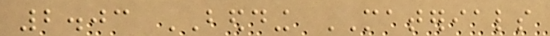2.03 BEDDING MATERIALS
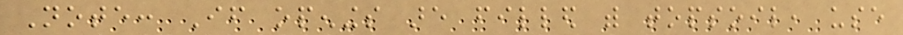Note: If openings are filled with topsoil, use
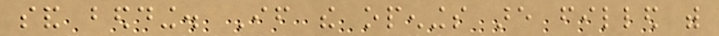sand bedding. If the openings are filled with
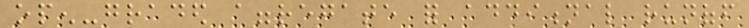open-graded aggregate for additional runoff
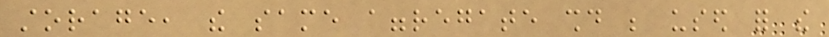storage, the same aggregate should be used for the
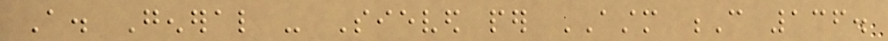A. General - Sieved per ASTM C 136.
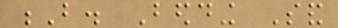B. Bedding Sand
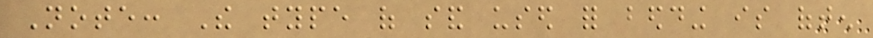Note: The type of sand used for bedding is often
